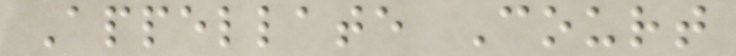Appellate Court
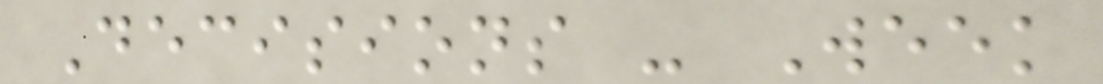Decisions - Week
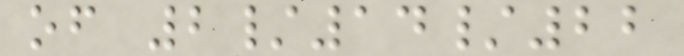of 2/14/22
